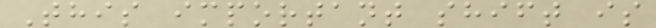This important shift is
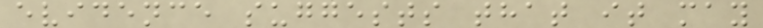evidence suggests that it may
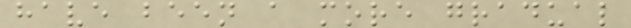have been a more gradual
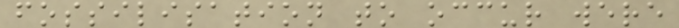fossilisation to occur were
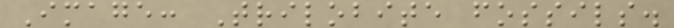Image: Trilobite fossils.
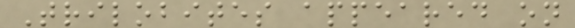Trilobites appeared on
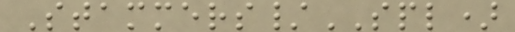Stammers/SPL)
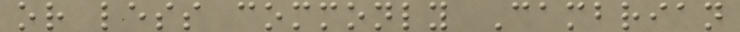or less commonly Cambrian
